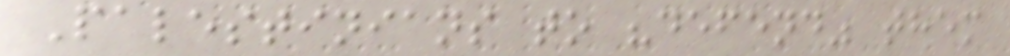Palestinians to "defend" them
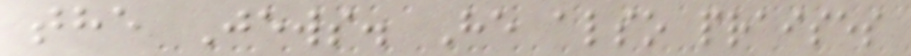the Jews. He also praises
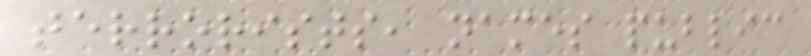terrorists, names public
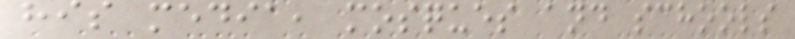his media, mosques and schools
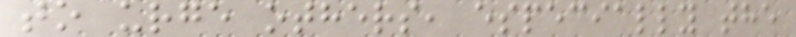to urge others, especially the
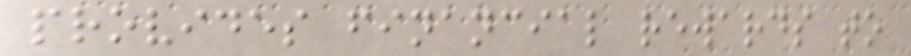provides financial rewards to
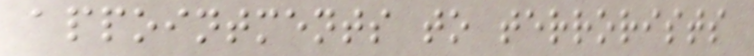appointments to terrorists
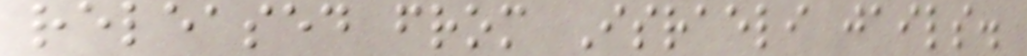released from Israeli jails.
